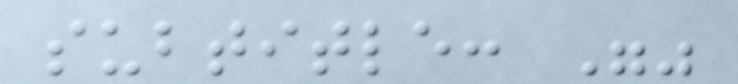subtitle: ""
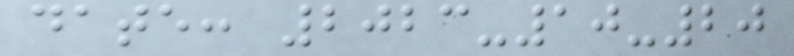date: 2023-10-20
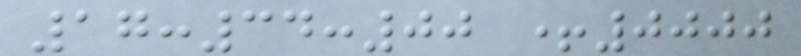17:34:00 +0000
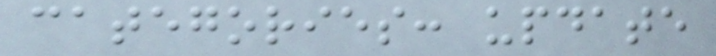categories: update
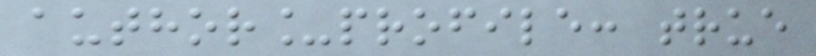author_profile: true
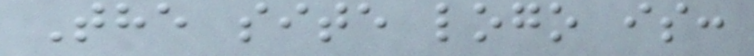The site logo is:
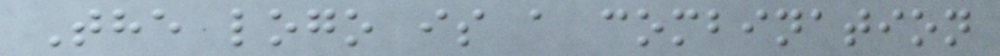The logo is a combination
